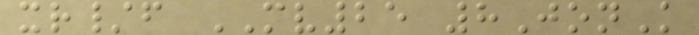xr/f MV25 8JonK
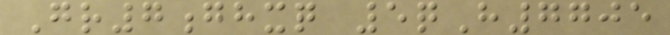Gr7ghxq 5qH7705
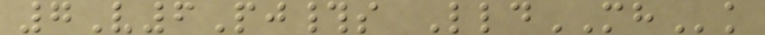7V6Pj#s LldMHk
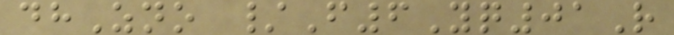dhZno /F6Yq01R
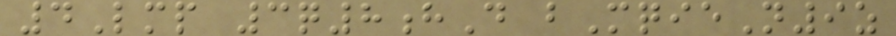4Lmp 3q8hD bMqieN9z
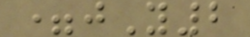=jY2
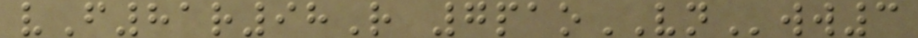vF81r98R 7paoVNww3
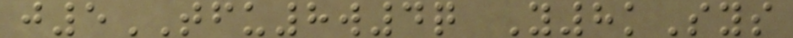j5TFU8w4q Y8kSys
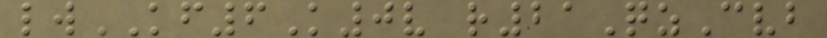lwKF6K0v r21QzCvb
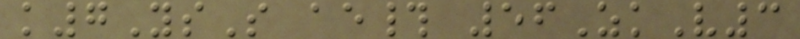k7YsS ae# 56ZkV3
